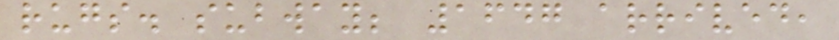rugs. subway; 1647 arrived,
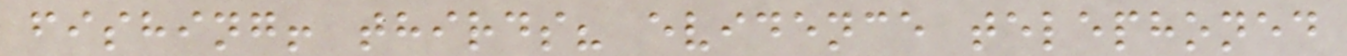fishing! thirds? evidence telephoned
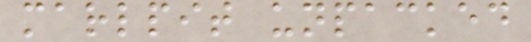marlpit unpacked
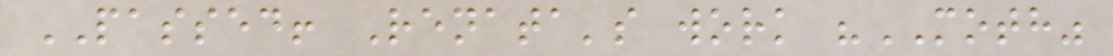PASSED! Renata's work "MOTH"
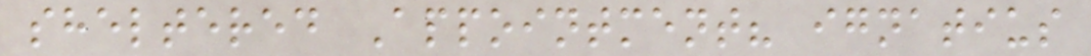sheltered Appointment? ignatius
